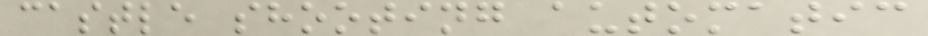castle shooting automatic
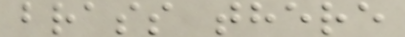brass there
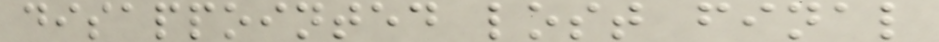disappointed lost final
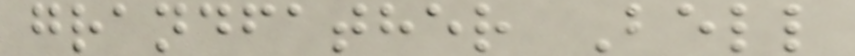grandfather Bell
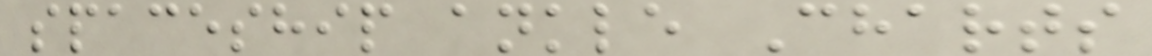spaceship ankle Charts
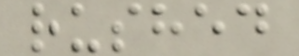rushed
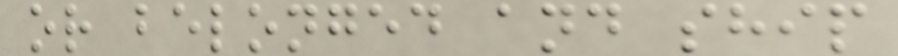or belonged and ship
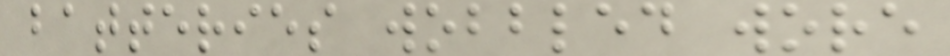batteries wobbled wore
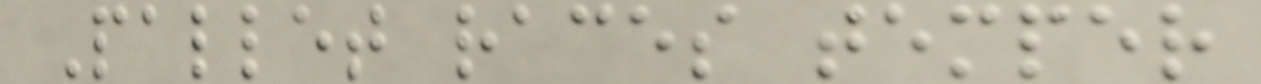Pallet races temper
